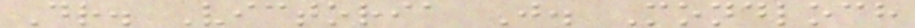Dr. Victoria J. Mondloch
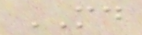MD
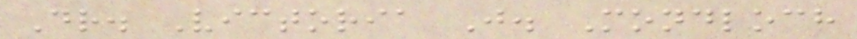Dr. Victoria J. Mondloch
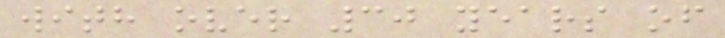with over 30 years of
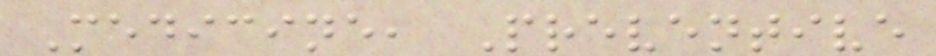Medicine, Preventive
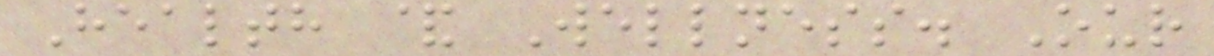Health & Wellness. Our
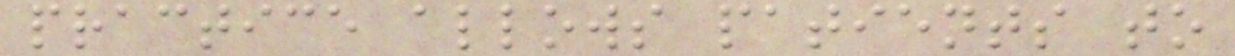practice allows patients to
